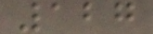127
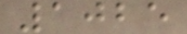1025
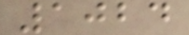1024
